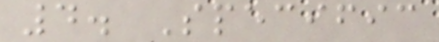4. Specific
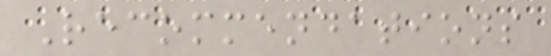Recommendations
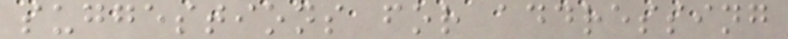suggestions for addressing
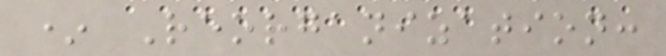* Reorganization:
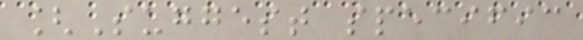[Suggest specific
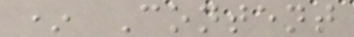* Content
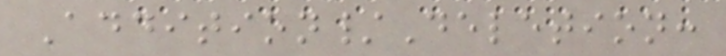Addition/Deletion:
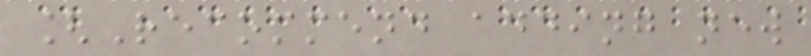[Recommend adding new
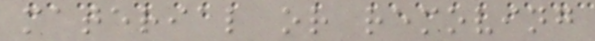material or removing
